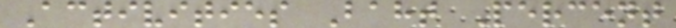Activities Baht Percent
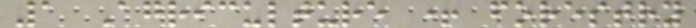1 Agriculture + forestry
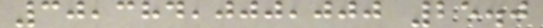30,384,000,000 25.0
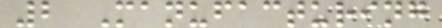2 Manufacturing
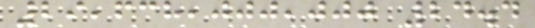29,638,000,000 24.4
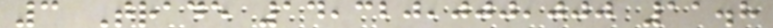3 Trade 14,320,000,000 11.8
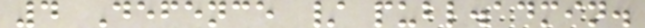4 Defence / publ.admin.
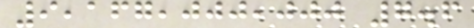9,167,000,000 7.6
